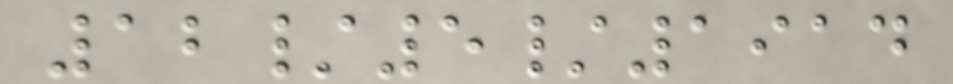12/5/1914
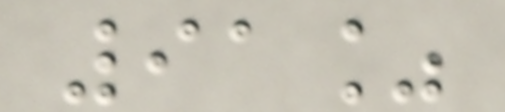91%
